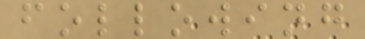following
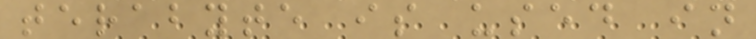terabyte is used in
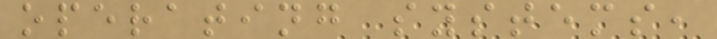operating systems,
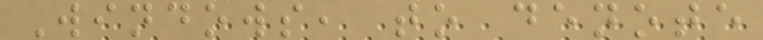Windows, to denote
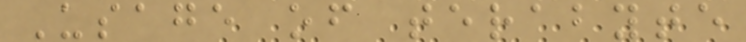Usage of terabyte
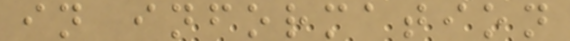in information
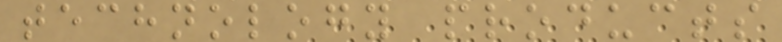technology products
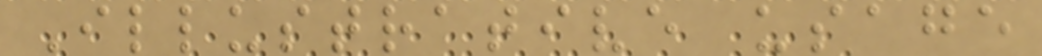Illustrative usage
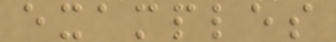examples
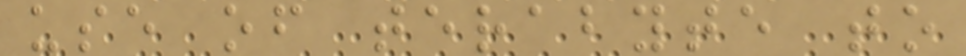use of terabyte to
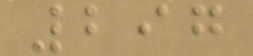297
